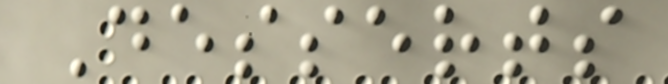Desserts
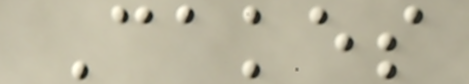Cakes
